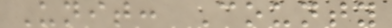Unit: County
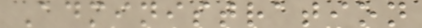Administration
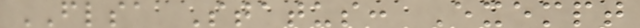FLSA Status: Exempt
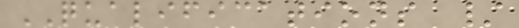QUALIFICATIONS /
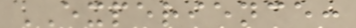EXPERIENCE:
